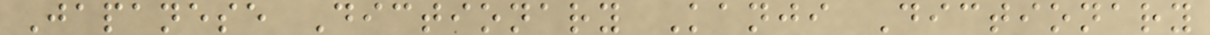Japanese Dictionary Kanji Dictionary
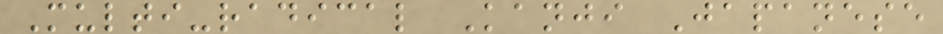Multi-radical Kanji Japanese
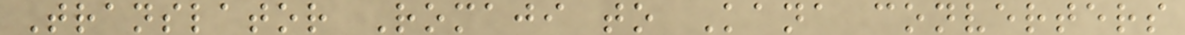Translator Romaji to Kana converters
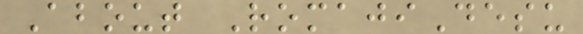About RomajiDesu
